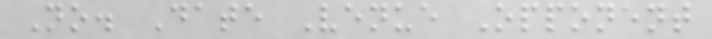No. Date Venue Opponent
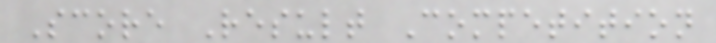Score Result Competition
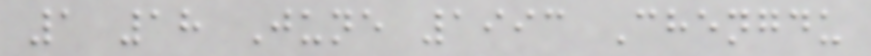1 18 June 1993 Chengdu
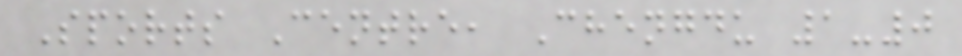Sports Centre, Chengdu 1-0
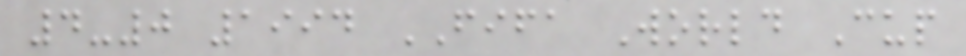4-0 1994 FIFA World Cup
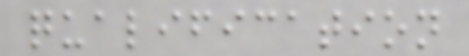qualification
